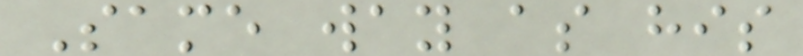Same way as his
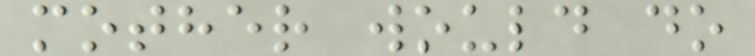mother would do
